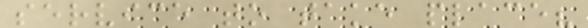service to take place?
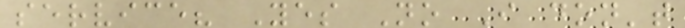service? Yes No I don't
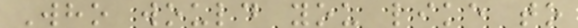Who would you like to
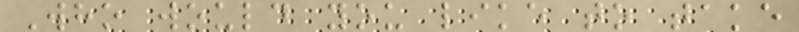Who would you like to take
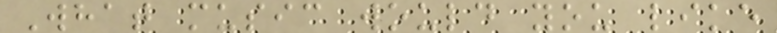What music would you like
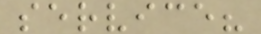service?
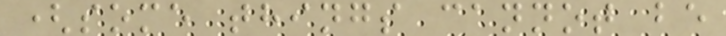(some things cannot be
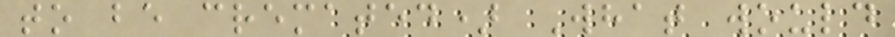to be cremated) What would
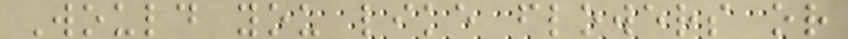Would you like flowers or
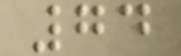74
